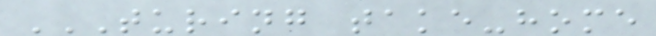TURING TAKE-HOME
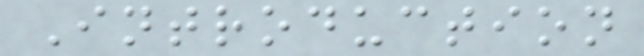Introduction
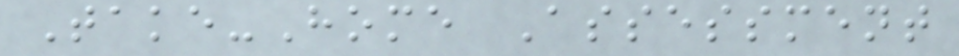Take-Home Assessment
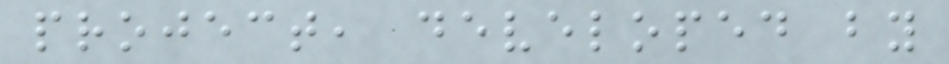project, developed by
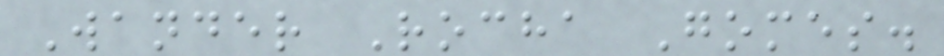Wander Rocha Gomes.
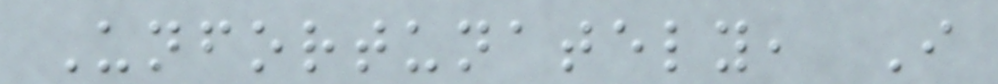Unfortunately, I
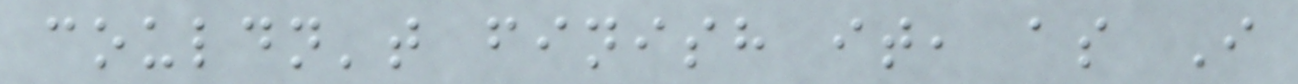couldn't finish it, as I
